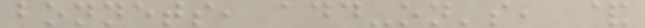bonnets, add-on's, &
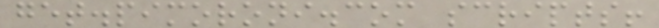get.pimoroni.com scripts!
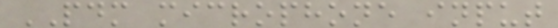PDM microphone input
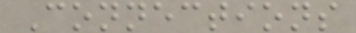Connections
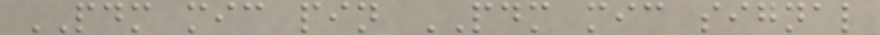PDM mic pin PDM mic signal
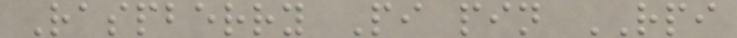Raspberry Pi pin RPI
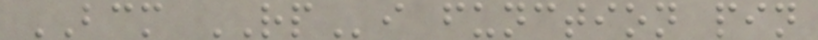BCM RPi function pin
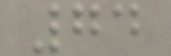74
